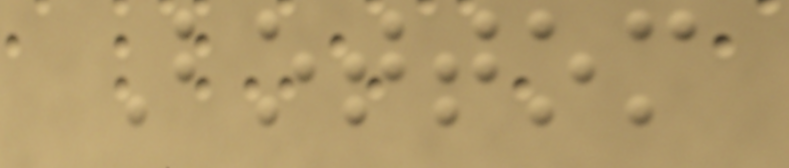Bottom
